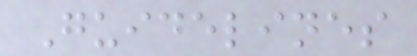Guidelines
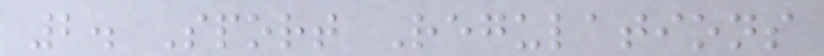2. Sport Regulations
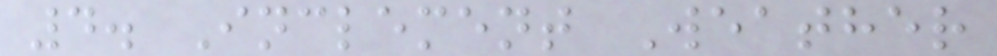4. Inclement Weather
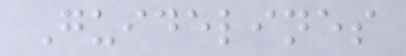Guidelines
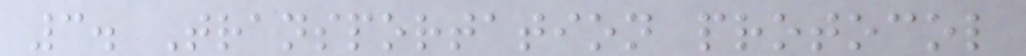3. Transportation protocol
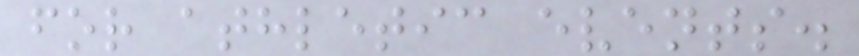for athletic events.
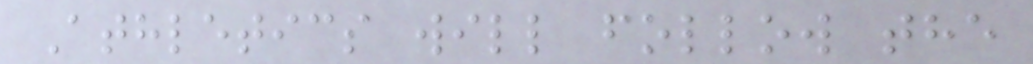Athletics will follow the
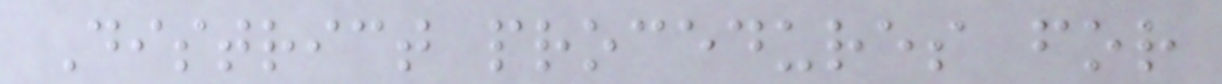District procedures for
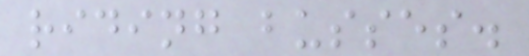riding busses.
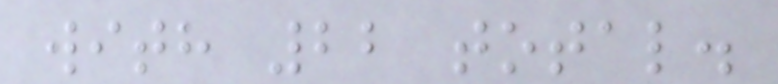with 22 total.
